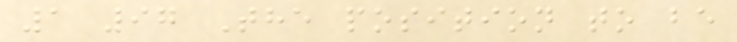1 97 The position to be
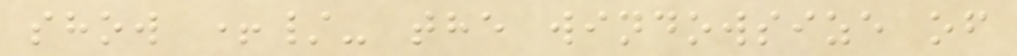show +/- the windowsize of
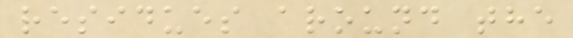residues around the
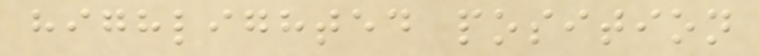highlighted position
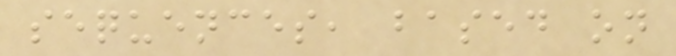sequences, based on
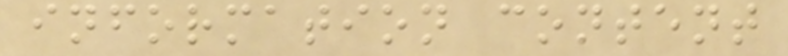information content
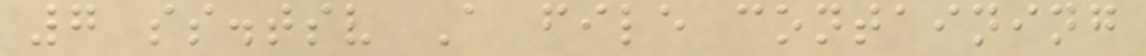7 ss.tsv A file containing
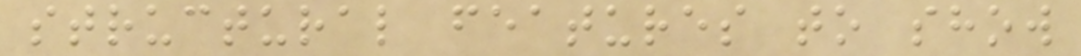structural features to show
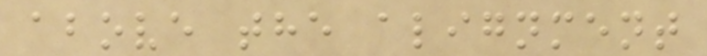above the alignment
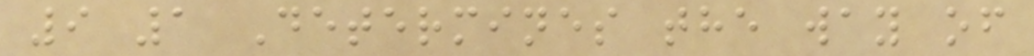9 1 Determines the way of
